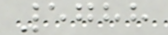5788
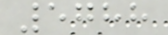5788
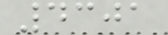4301
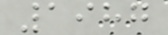1987
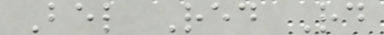Bel Red Rd
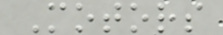Motors
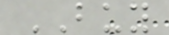BUY
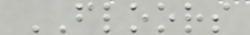FLOORS
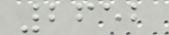2652
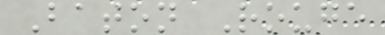Baton Rouge
